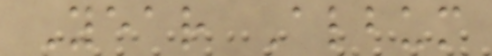Year Album
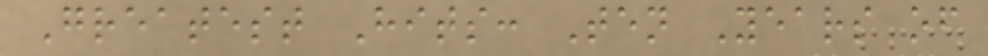Greatest Hits: Ten Years of
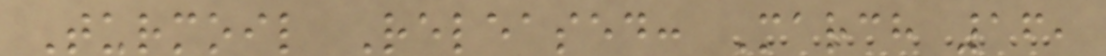Turmoil Released: March 16,
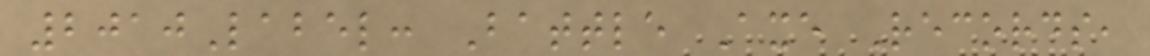2010Label: Battle Axe Records,
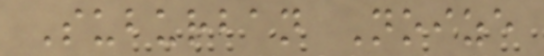Suburban Noize
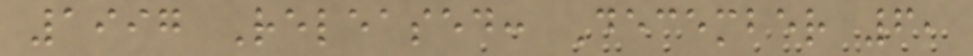1997 Released: December 6,
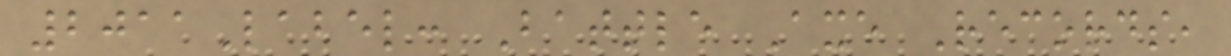2011Label: Battle Axe Records,
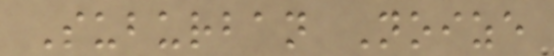Suburban Noize
